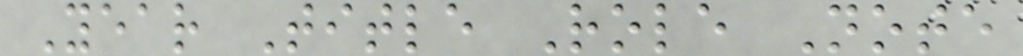Year Title Role Note
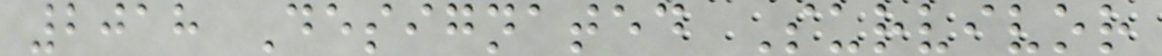2018 Designated Survivor
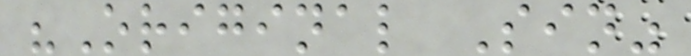"Original Sin"
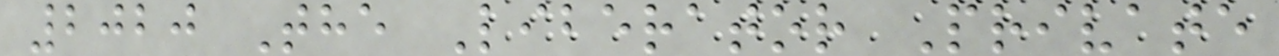2020 The Liberator Private
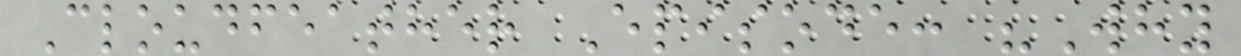Cloudfeather Episode: "Why
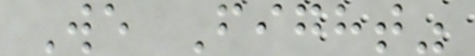We Fight"
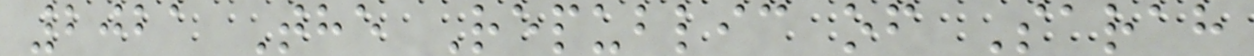2021 The Republic of Sarah
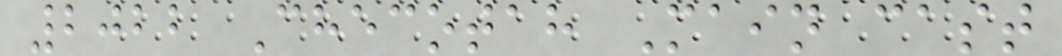2022 Checotah Main cast
